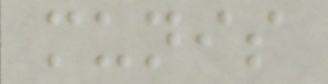munis
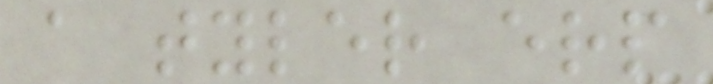a tyler erp
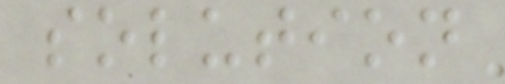solution
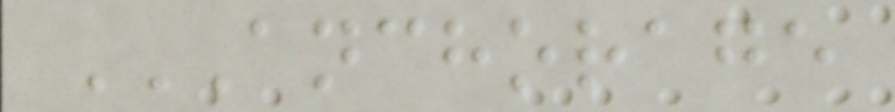ANCHORAGE
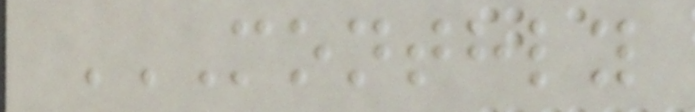MONTHLY
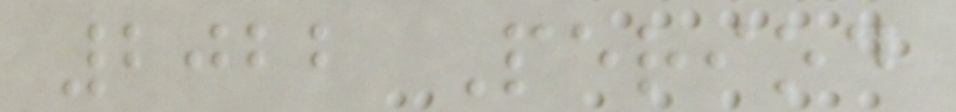2022 Period
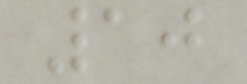10
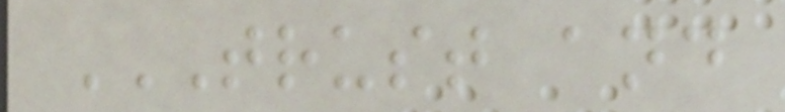TRUST AND
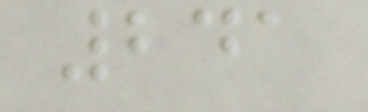241
